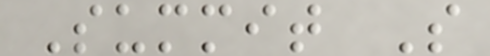Summit S
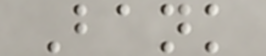Bank
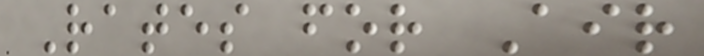Rates for Air
